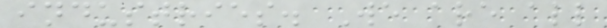industries. We are all
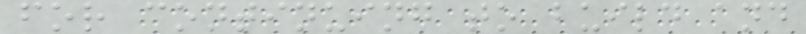for continuing to build and
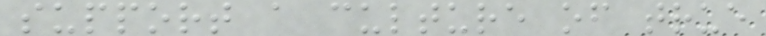support a culture of true
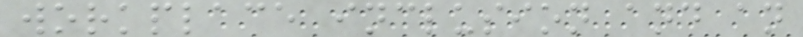workplace inclusion and an
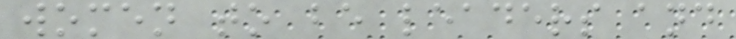women to be leaders and
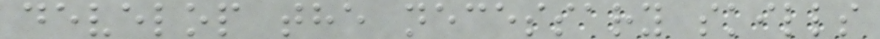develop the necessary skills
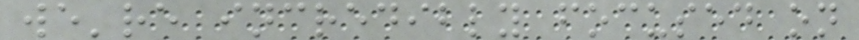we're incredibly focused on
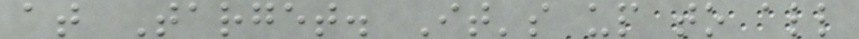at Target. It's up to all
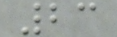23
